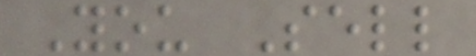You Sell
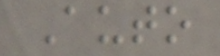Auto
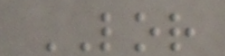LOR
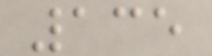135
